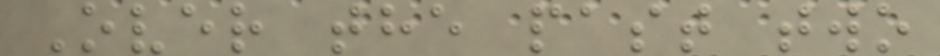Over the past two
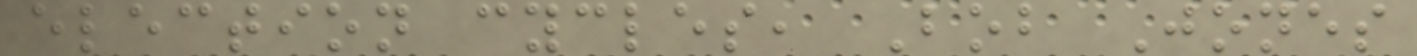election cycles, Bob Jones
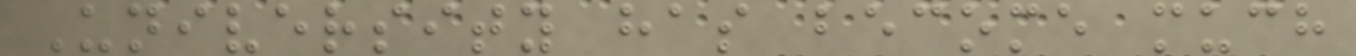University has become much
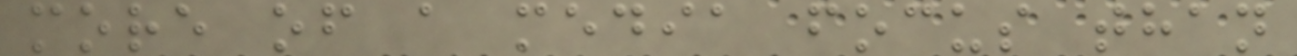more of a media focus than
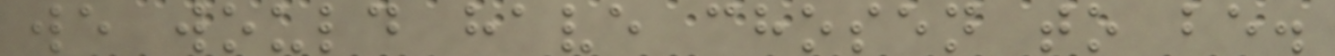we would have chosen to be.
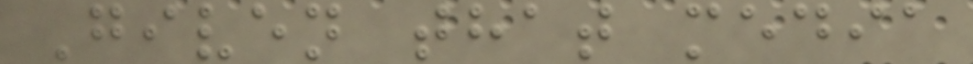Given that media
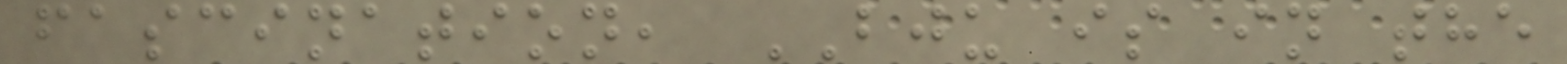fascination, BJU is in the
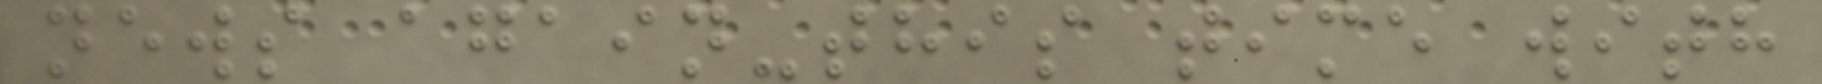news again-this time with
